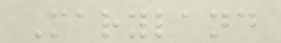Maryland
